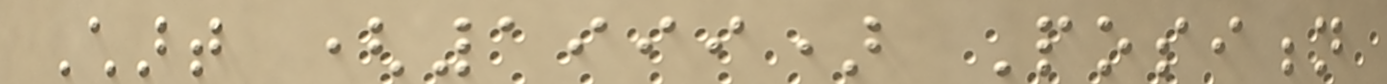Chart (1999) Position
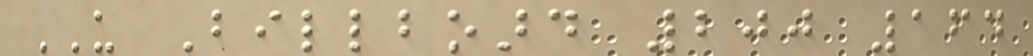US Billboard 200 164
